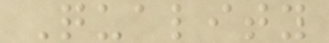Quality
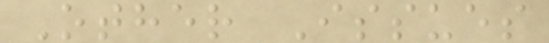Other Issues
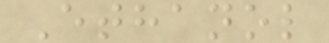Ethanol
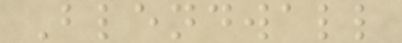Blendwall
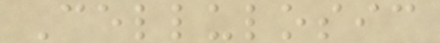Cellulosic
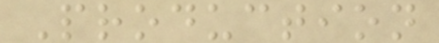Production
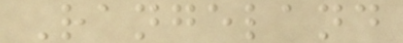Rangeland
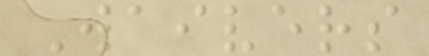Waivers
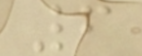6
